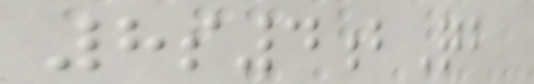8s4bQb
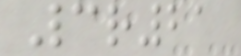3r21
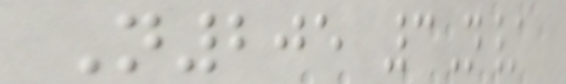N205 3N/
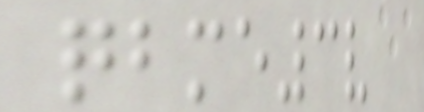qbme3v
